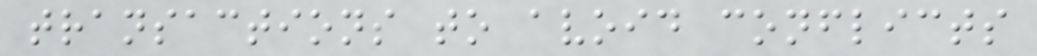transactions to avoid conflicts
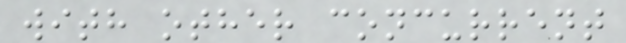with other concurrent
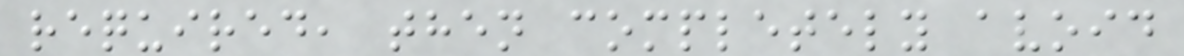required, then completely avoid
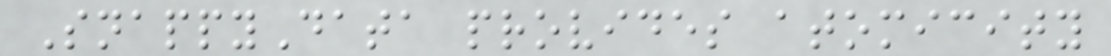SnappyData provides atomicity
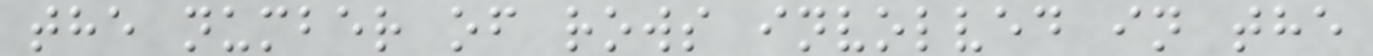the number of rows involved in the
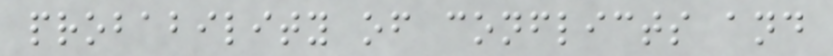probability of conflicts and
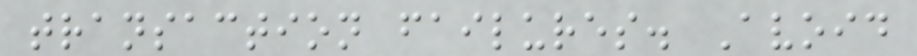transaction failures. Avoid
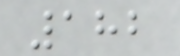182
